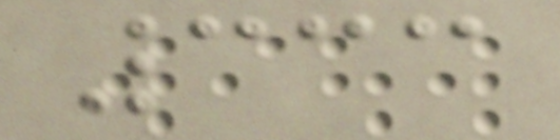333
